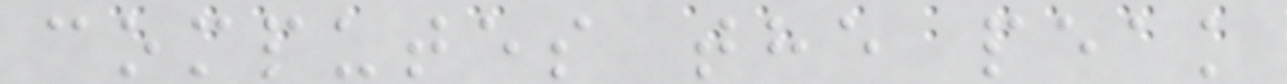computes the peak
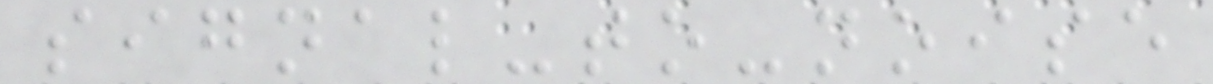signal-to-noise
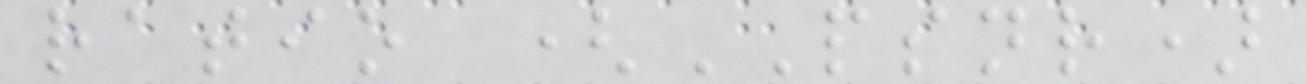ratio (PSNR)
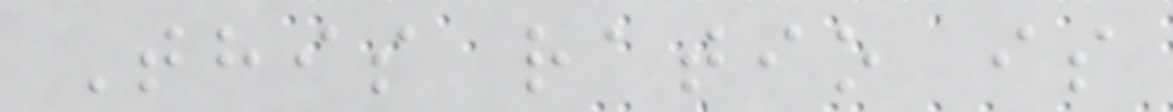This ratio is
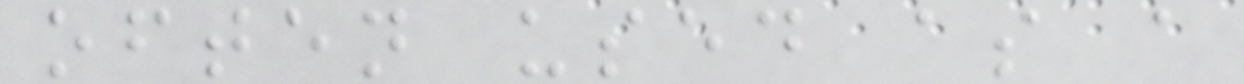often used as a
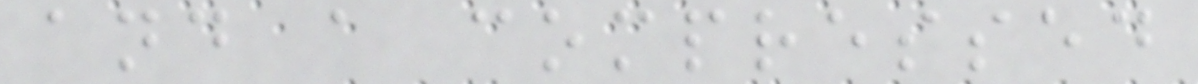and a compressed
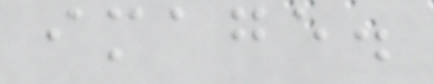image.
